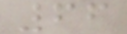66
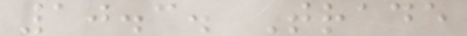10.3. Trade
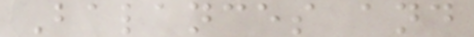Balances and
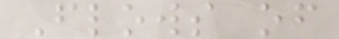Flows of
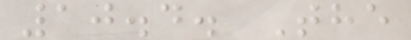10.4. The
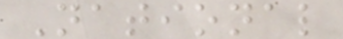National
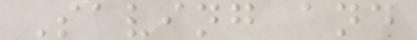Saving and
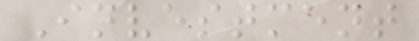Investment
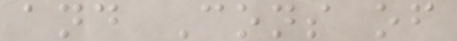and Cons of
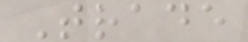Trade
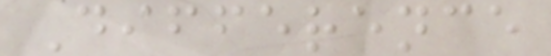Difference
